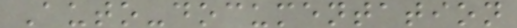Auto-documentation
